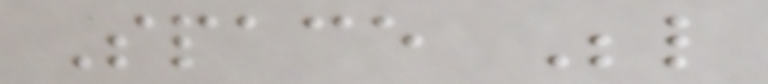Space Below
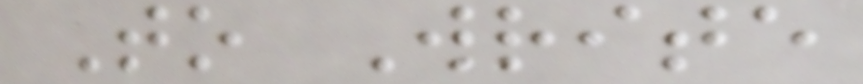To Write
